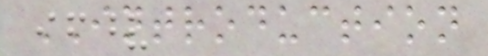INTRODUCTION
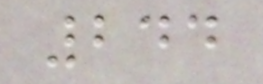244
